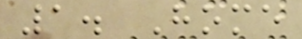1. Home
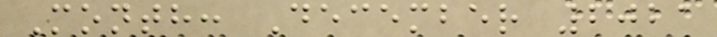Month: December 2021
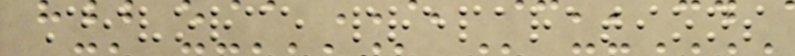Divorce preparations
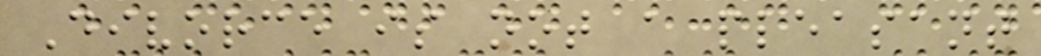Divorce is not a pleasant
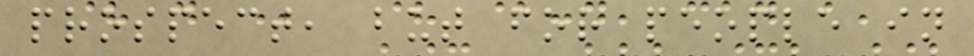prospect, but for people in
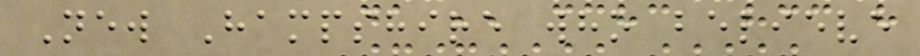New Hampshire who believe
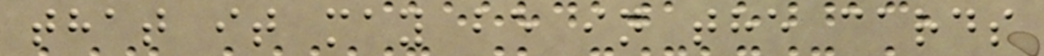that it may be in the cards
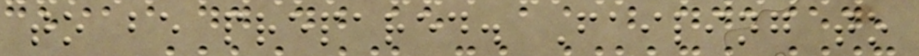to be prepared. Failing to
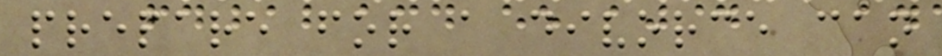prepare for a divorce can
